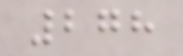278
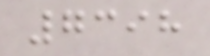7398
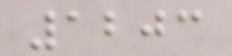1203
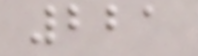221
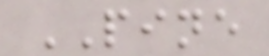PINE
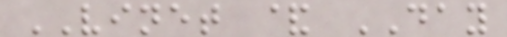VINET & DAY
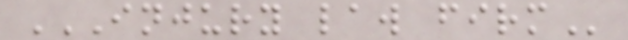INJURY LAW FIRM
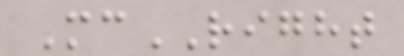McRIGHT
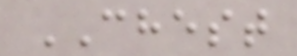CHEST
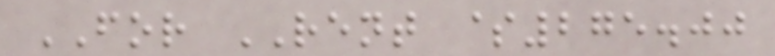FOR RENT $275.00
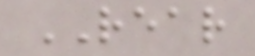REAR
